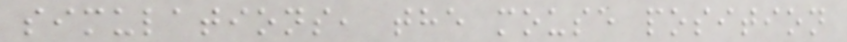simulations, the mouse position
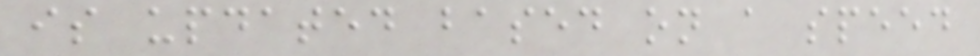is updated based on a speed
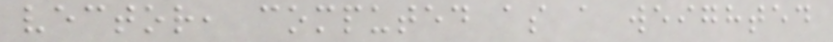vector, computed as a weighted
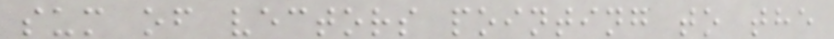sum of vectors pointing to the
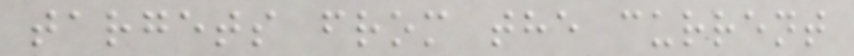targets from the current
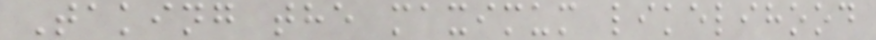Taking the maximum likelihood
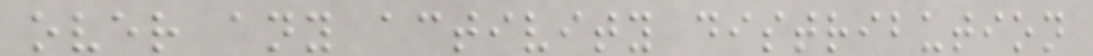over any activity distribution
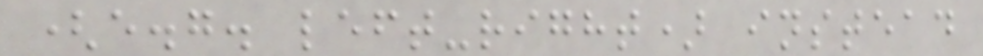(e.g. left-right) instead
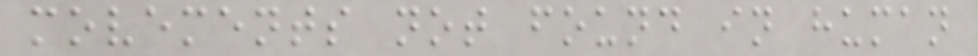movements not found in human
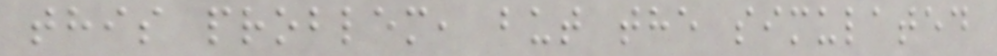this problem, but the simulated
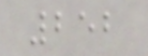252
